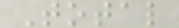Total
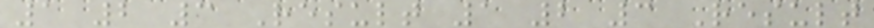1 2 3 Result 1 2 3 Result
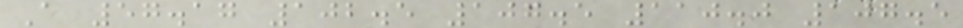A 57.17 102.5 107.5 110.0 107.5
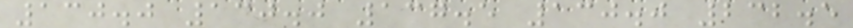130.0 130.0 137.5 130.0 232.5
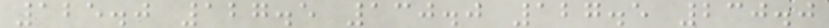125.0 127.5 130.0 127.5 230.0
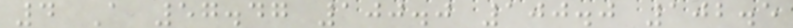4 A 57.47 100.0 100.0 102.5
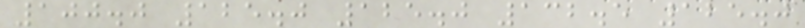100.0 125.0 125.0 132.5 125.0
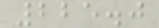225.0
